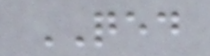QED
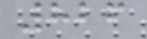826
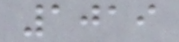1019
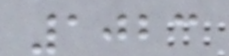1023
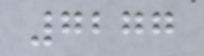7277
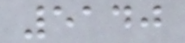5140
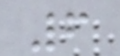6
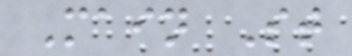Main St
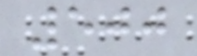500
